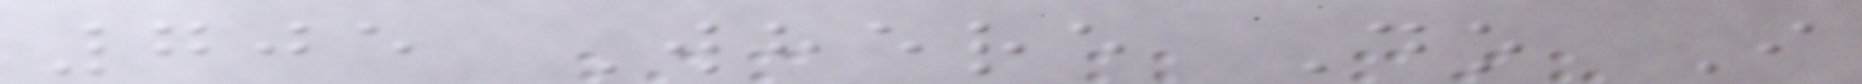705 Where Do I
